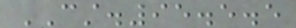CST.95.5.5
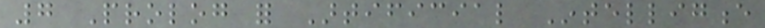7 Prolog for Artificial Intelligence
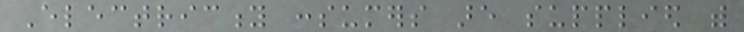Electricity consumers are supplied with
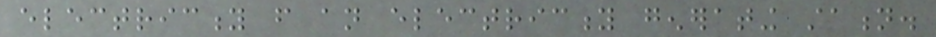electricity from an electricity generating station.
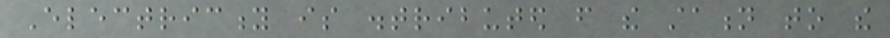Electricity is distributed from the station to the
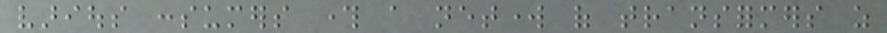various consumers through a network of transformers as
